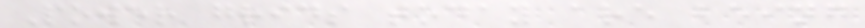Power grids today are being
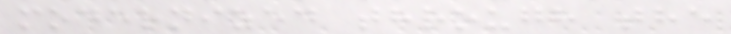modernized through the
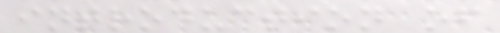introduction of
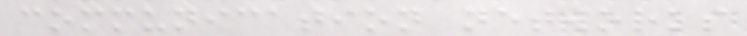communication networks
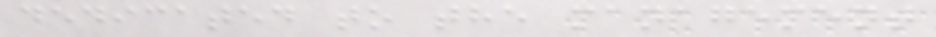dedicated to the management
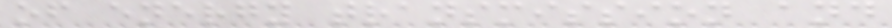of energy transmission and
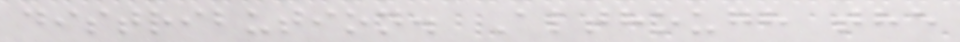distribution. Although the
